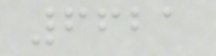6621
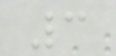3
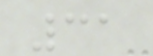31
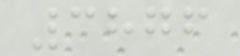3876
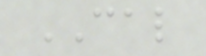CAL
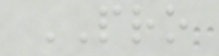PRO
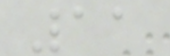11
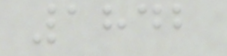1842
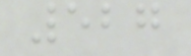527
